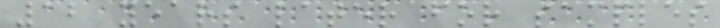12 years later for samples
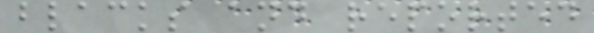blacks and reported
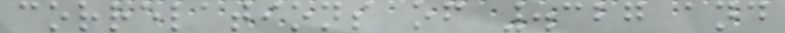correlations of .327 and
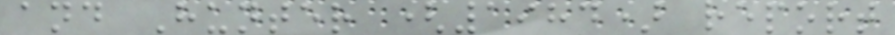and Hunter (1984) report
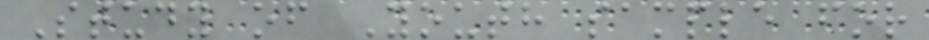Study of Youth sample for
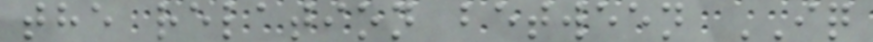the relation between IQ
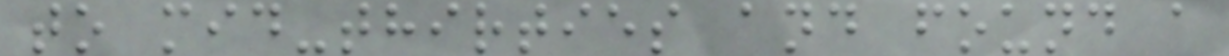to mid-thirties and found a
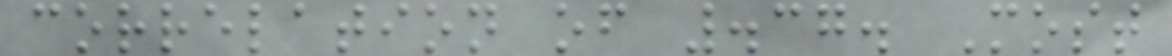correlation of .37. Most
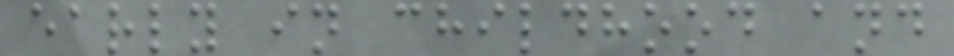early in childhood and
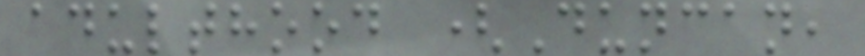adulthood (Duncan,
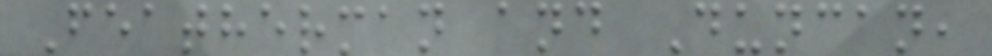Featherman and Duncan,
